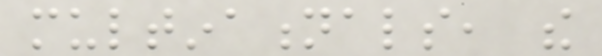multinationals, the
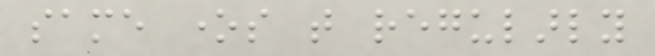same ones that regularly
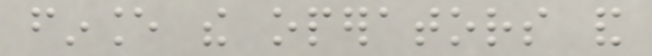finance the operators and
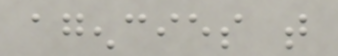agencies that
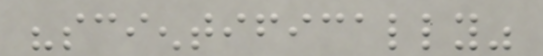"scientifically"
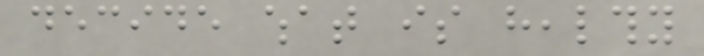decide what is healthy
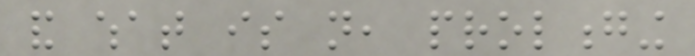and what is not, prolonging
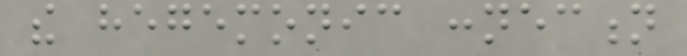the hegemonic connection
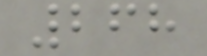268
